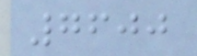7600
